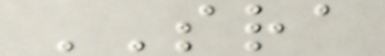SRA
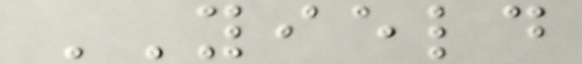YIELD
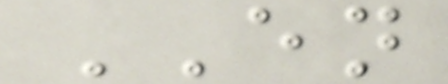EN
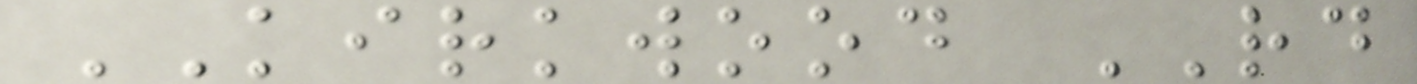KIRKWOOD RD
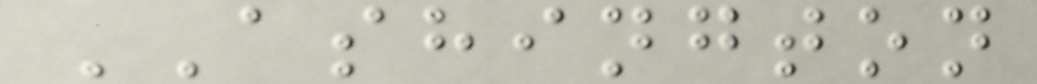ASHINGTON
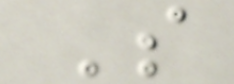S
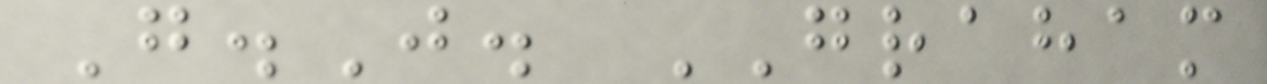G.J. GRAHAM
